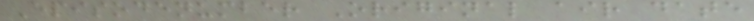Episodenumber Original air date
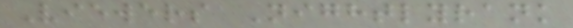Viewers Nightlyrank
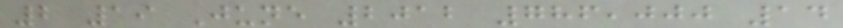2 19 June 2012 786,000 14
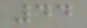44
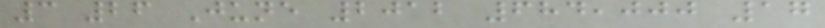3 26 June 2012 684,000 17
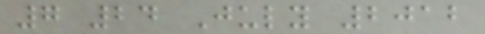7 24 July 2012
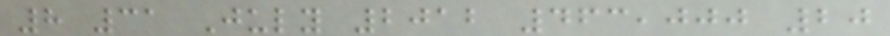8 31 July 2012 463,000 20
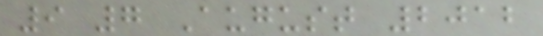9 7 August 2012
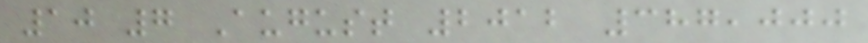10 7 August 2012 387,000
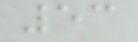53
